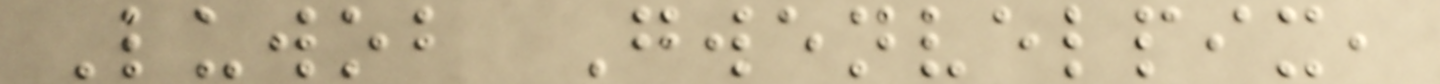Luwob Gwenvelpix,
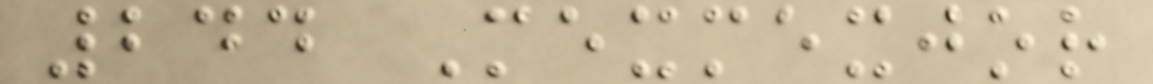244 Mexmexjor
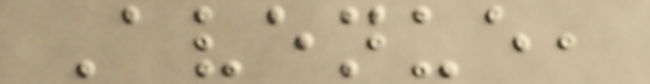Avenue,
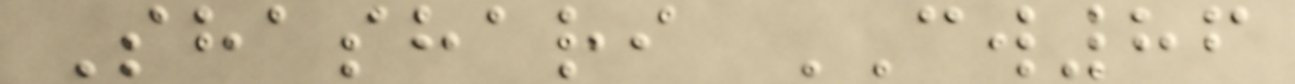Shashari CW86
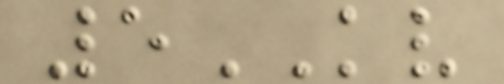5KV
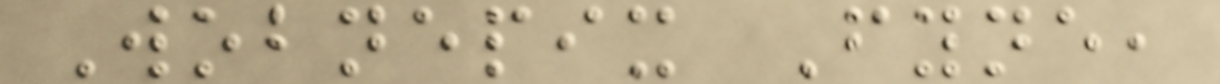Wobnepix Fyne,
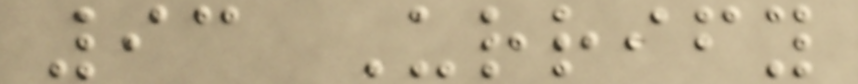93 Urrify
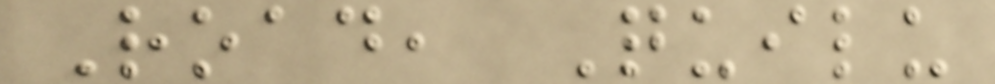Road, Quilu
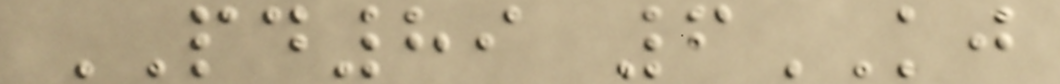PD89 6KJ
